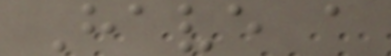Have a
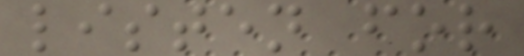listen for
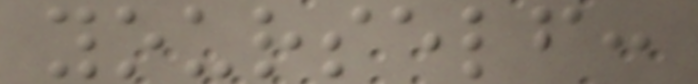yourself:
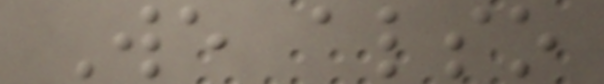We also
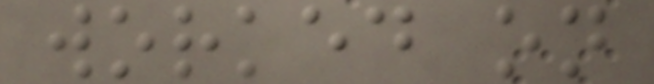worked on
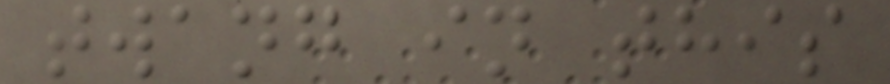twang in this
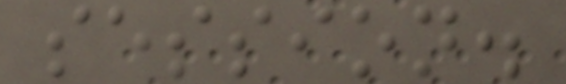session.
